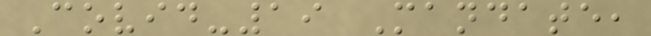Covid-19 Mandate,
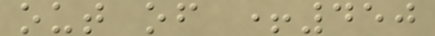out of +450
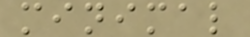minimal
